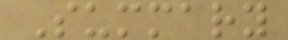Summary
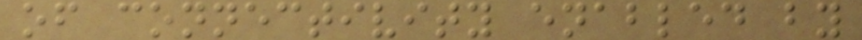of connectivity enabled by
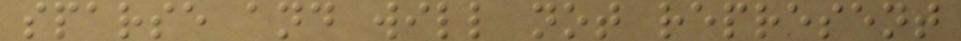sparse and will not represent
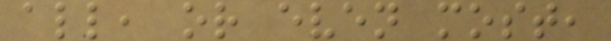all, or even most,
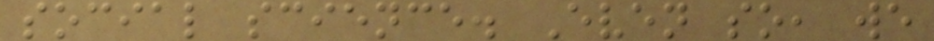social science. Even so, we
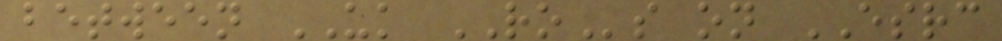between UK ROs on ESRC
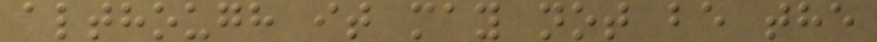although it may not be the
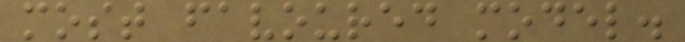most favoured model.
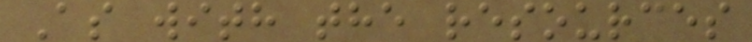As with the resources
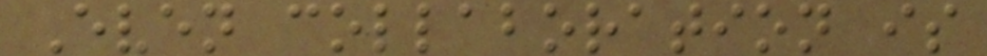Even collaboration is
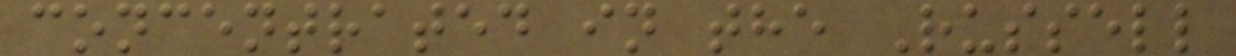concentrated in the Russell
